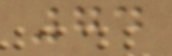74
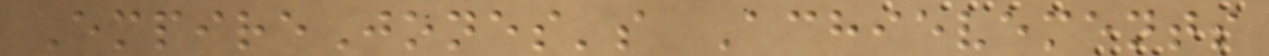EmpireJones's Achievements
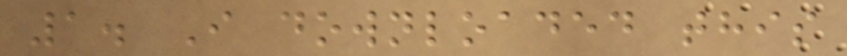1. I downloaded this
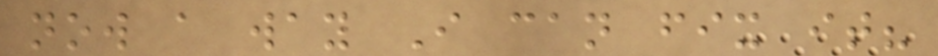now a way I can fix it?
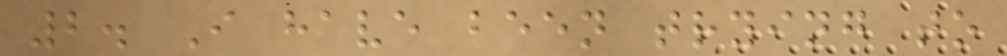2. I have been trying to
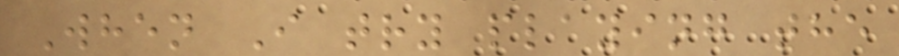When I try playing the
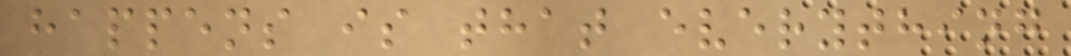happens is that everything
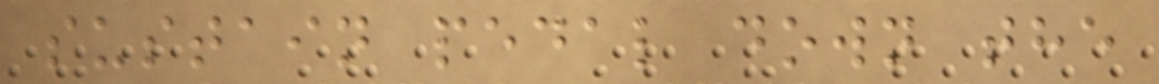sustain pedal down the
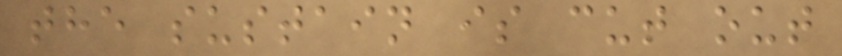the sustain is cut out
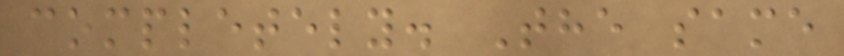completely. The same
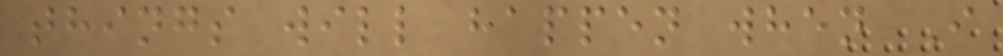things will happen when I
